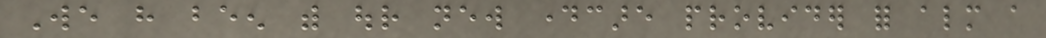We have been with our new daycare provider for almost a
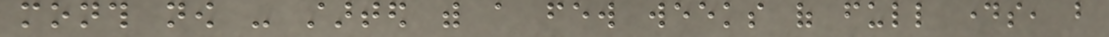month now - started with a few weeks of full days, but
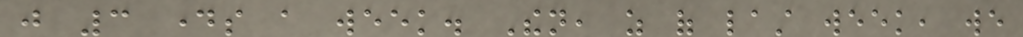just 3 days a week. Then, as of last week, we
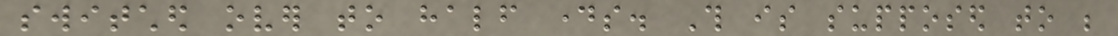switched over to half days. This is supposed to be
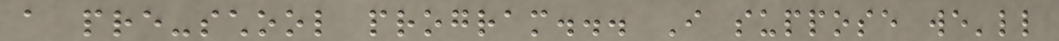a pre-school program... I suppose we'll
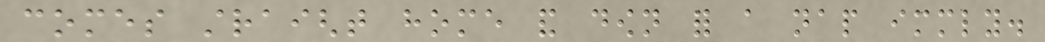comes straight home and down for a nap immediately.
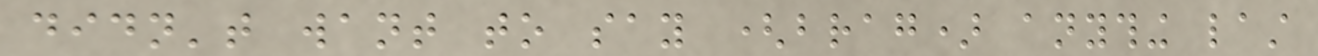didn't want to say (brag) anything last
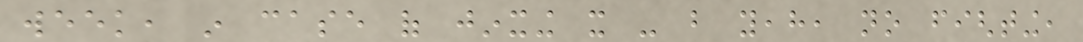week, in case of jinxing it - but yeah, no fighting,
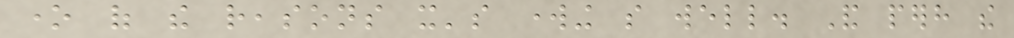one of the reasons it's working so well. And perhaps the
